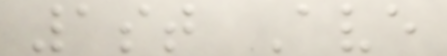1st Ave
